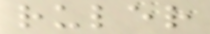ruler
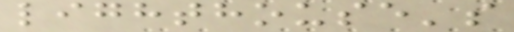lighthouse's
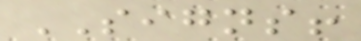SIGNS!
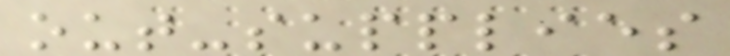out-supplies
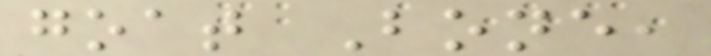goat Bone,
